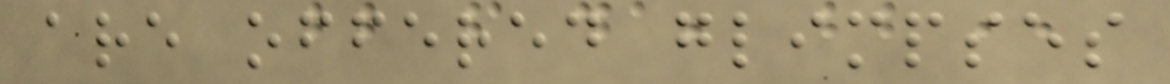are offered glimpses
